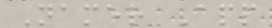Namer App
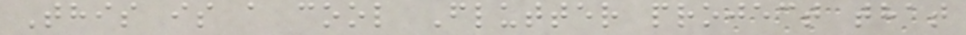This is a cool Flutter project that
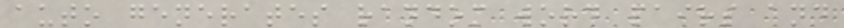auto generates random word pairs and
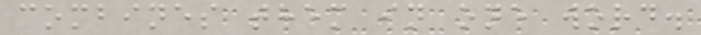combines them in one word.
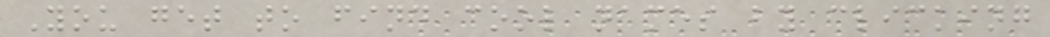You get to find cool names by clicking
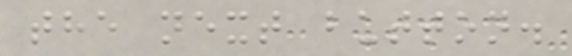the next button.
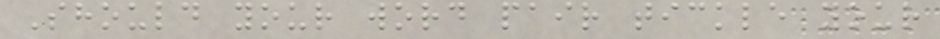Should your word pair tickle your
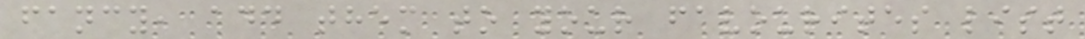fancy, add them to your favourites list
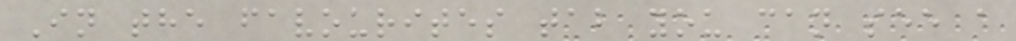In the favourites tab you can see a
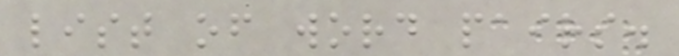list of word pairs.
